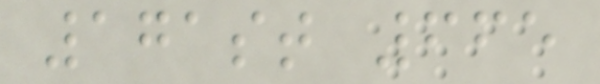171st 665
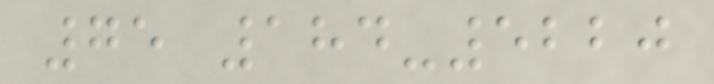75 184-5220
